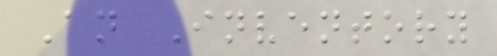An Inventory
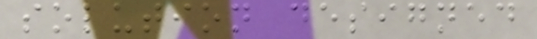solution designed
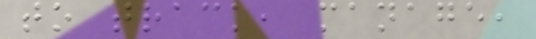to track, manage,
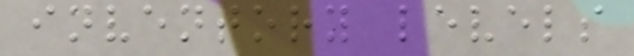inventory levels
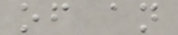of an
